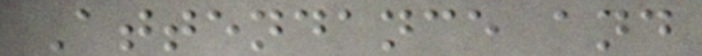Attendance and
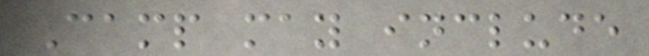Camp may include
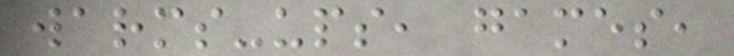warms-ups, games,
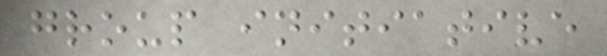group initiative
